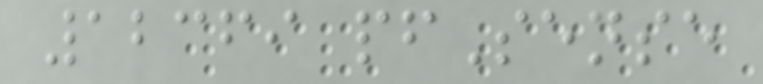12369 pfSense
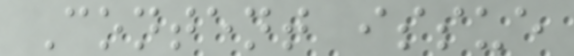Content issue
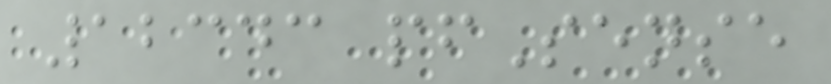12343 pfSense
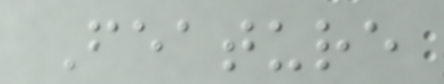Feature
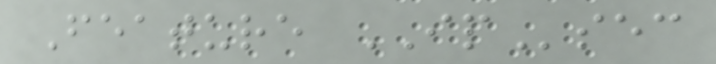Feature IPsec
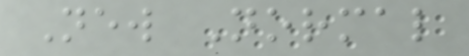New Normal
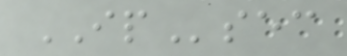IPsec
